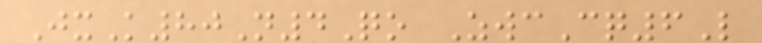JxK80N4Qo ZwcCq6L
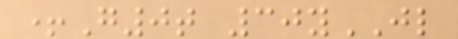+G0t 30yJL
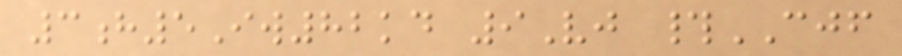3h5Iw82kd 9Vj #CJF
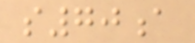s70a
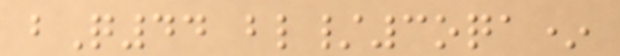bQ44 bl/3oqa*
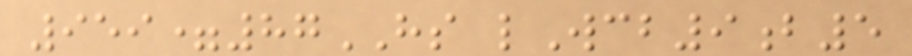959=87HS lWcb9b5
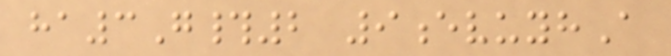ha3G#2 9evuyhA
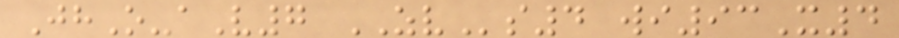JhO-aV7 ZVs4 wi93X4
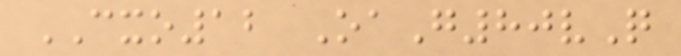CXO12 OaG80vQ
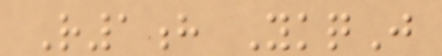R1h YkqJ
